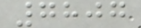7807
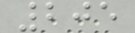205
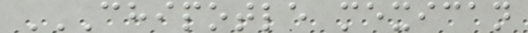CHIPOTLE MEXICAN
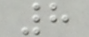8
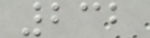232
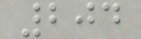204
